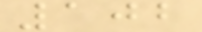102
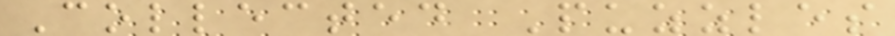Collected Puzzles
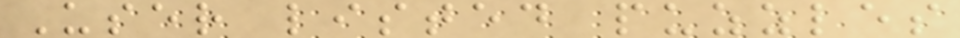User listed puzzles
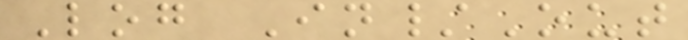Log In/Out
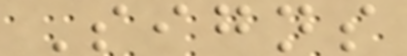Signs
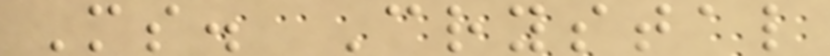Ms. Crystal
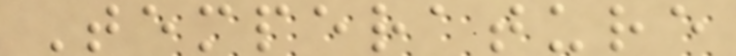Temperature
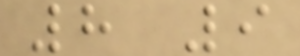8 9
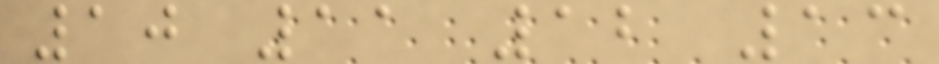10 11 12 13
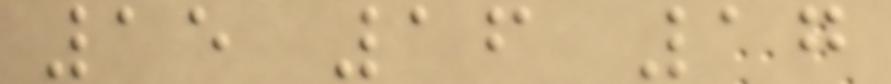15 16 17
